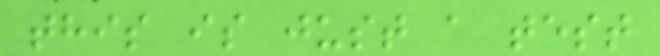this is just a test
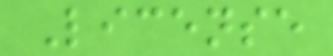License
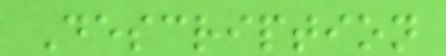Description
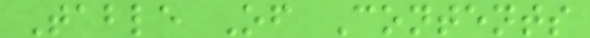Table Of Contents
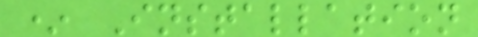* Installation
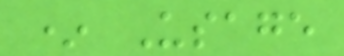* Usage
